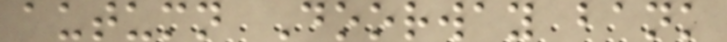autumn Doorway bank
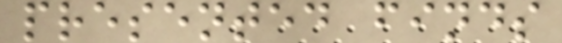presented finds
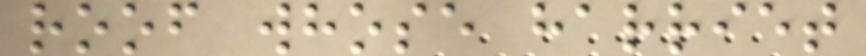roof whose harriet
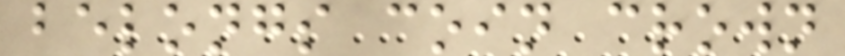belongs coin crown
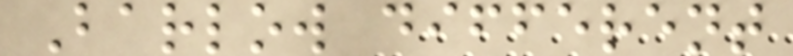Barlow different
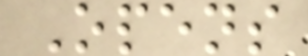Opens
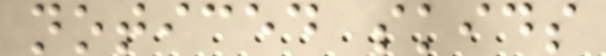noticed skids
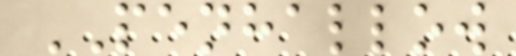PENHALLOW
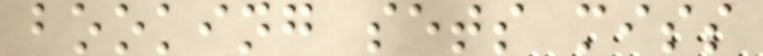booking sets miss
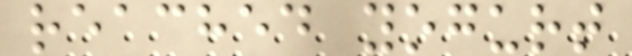reached yogurt
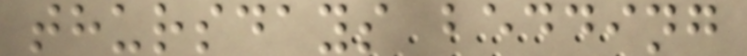thursdays bedding
